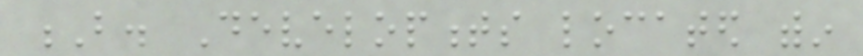B. Developments located within
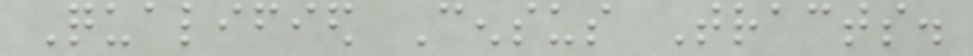Qualified Census Tracts.
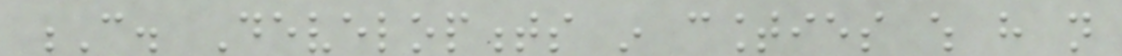C. Developments in counties which have not
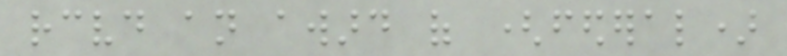received an award of (federal)
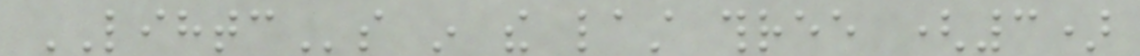LIHTCs in the last three (3)
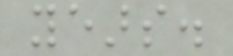years.
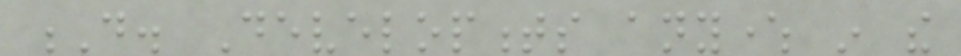D. Developments anywhere in the
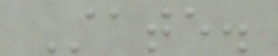State.
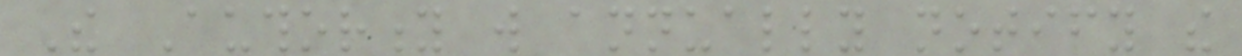The Authority will annually notify the
